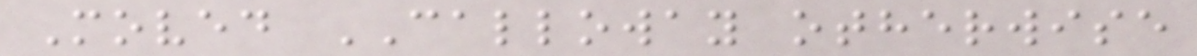Moved CALLOWAY otherwise
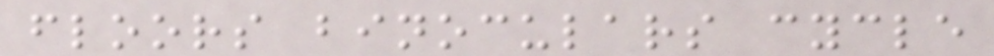floors binoculars cycle
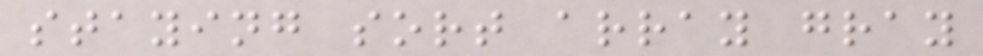staying sort array gray
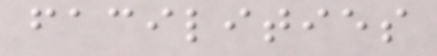facilities
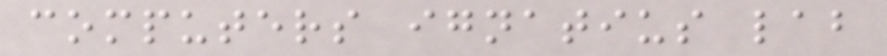computers ignatius lab
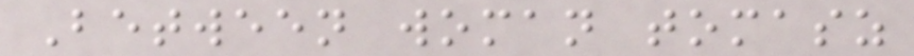Between woman tomasz
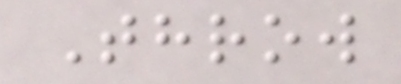Throw
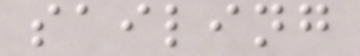sailing
